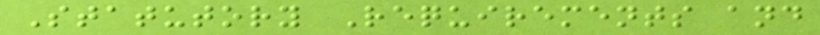Statutory Requirements and
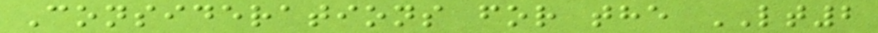Considerations for the LT2
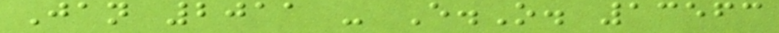Jan 2011 - E.O. 13563
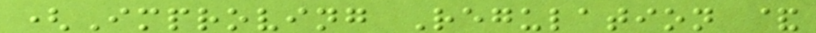(Improving Regulation &
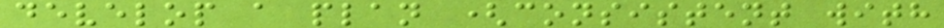develop a plan (consistent with
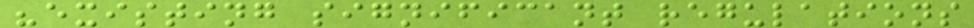"existing significant regulations
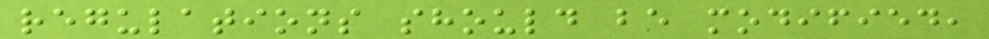regulations should be modified,
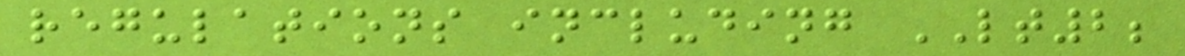regulations including LT2;
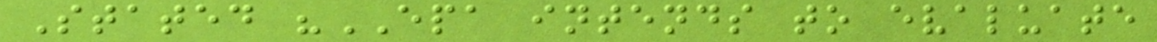Stated "EPA intends to evaluate
